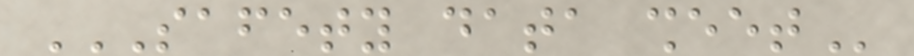SAFETY DATA SHEET
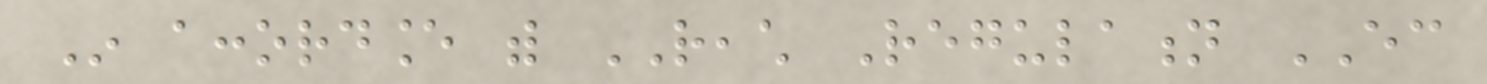In accordance with REACH Regulation EC
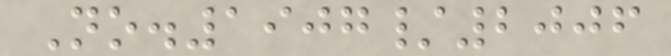No.1907/2006
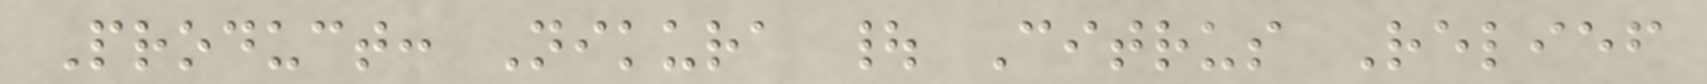Product: Nikura | Citrus Relief
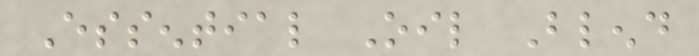Essential Oil Blend
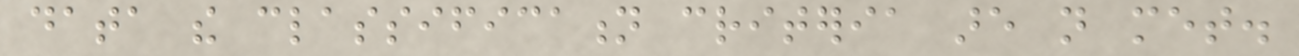data the classification criteria are not met.
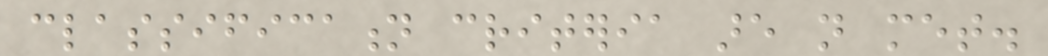classification criteria are not met.
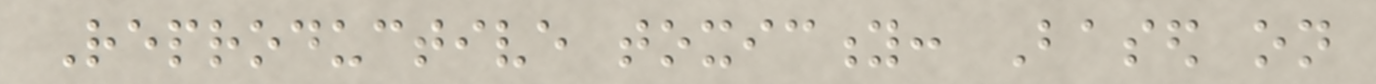Reproductive toxicity: Based on
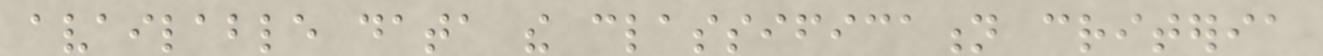available data the classification criteria
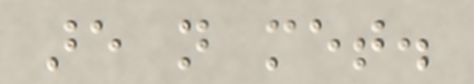are not met.
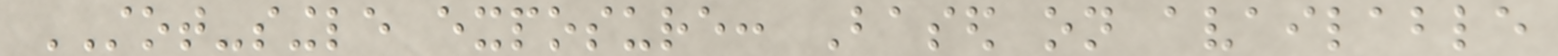STOT-single exposure: Based on available
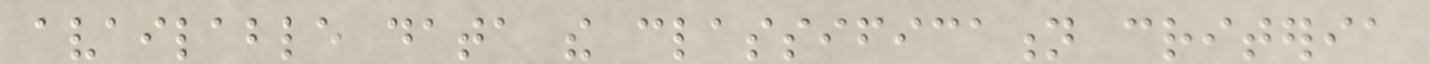available data the classification criteria
